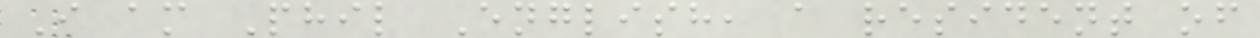I am Phil English, a resident of
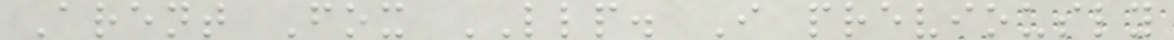Arent Fox LLP. I previously
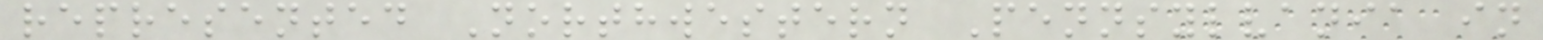represented Northwestern Pennsylvania in
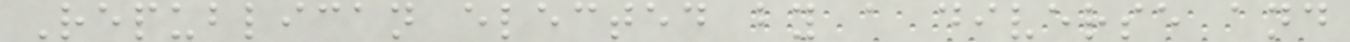Republican elected by a diverse and
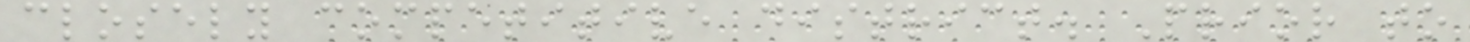closely competitive district. Prior to
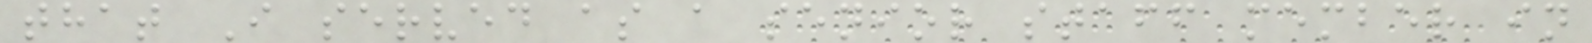that I served as a senior staff member in
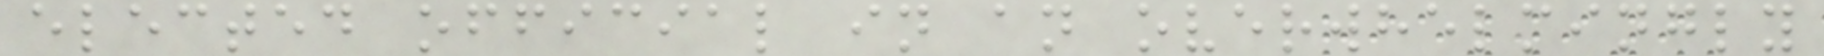elected official in an overwhelmingly
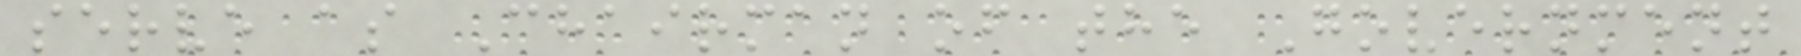serve as Chairman of the Government
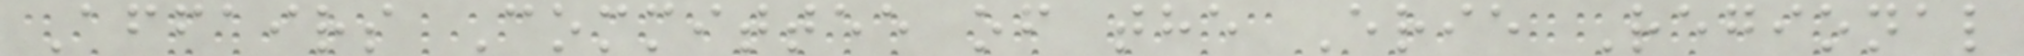Affairs Committee of the Erie Regional
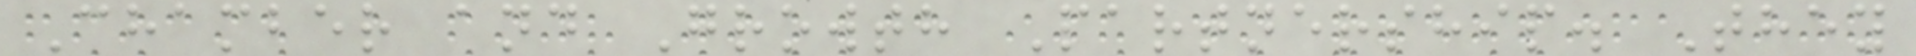Chamber and Growth Partnership. They
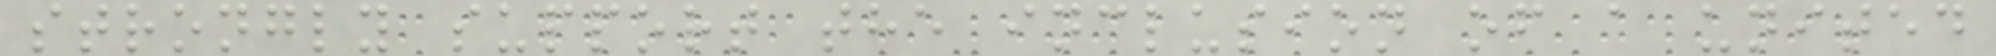strongly support the inclusion of a united
